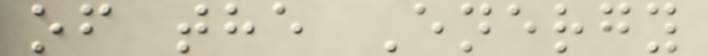of the Energy
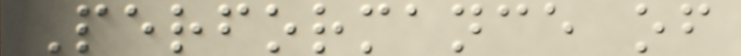Performance of
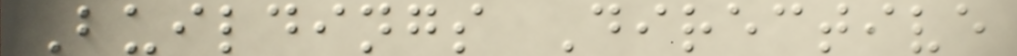Buildings Directive
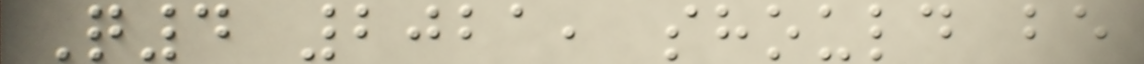Q4 2021, should be
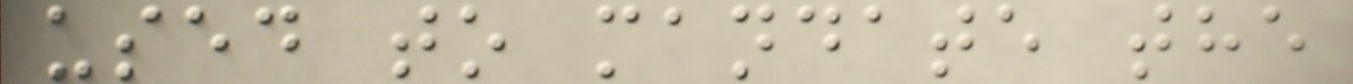used to mandate the
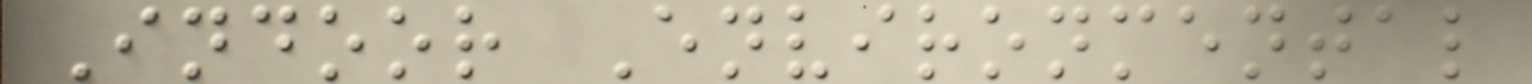Indoor Environmental
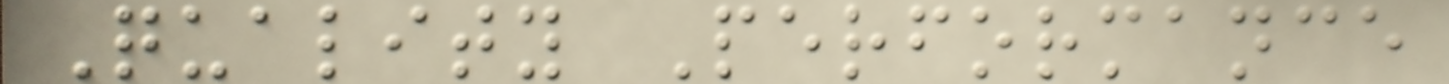Quality Performance
